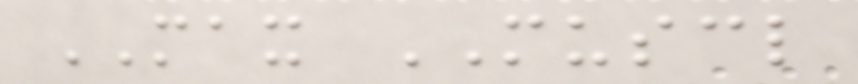MAX MUSCL
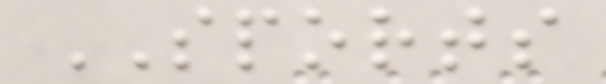SPORTS
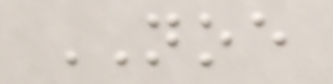NOE
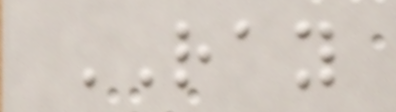RAY
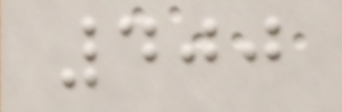400
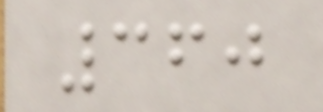360
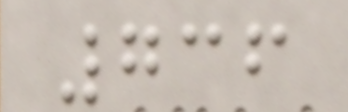736
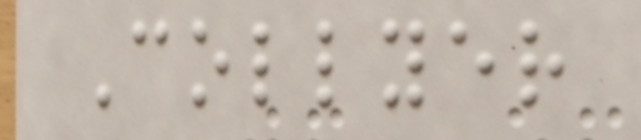Collyer
